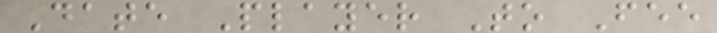Date Player To Fee
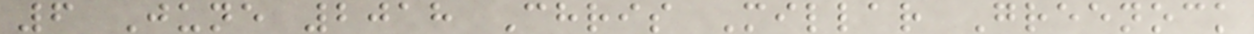6 June 2018 Chris Millar Greenock
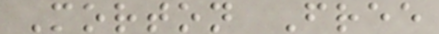Morton Free
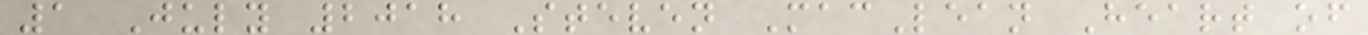1 July 2018 Steven MacLean Heart of
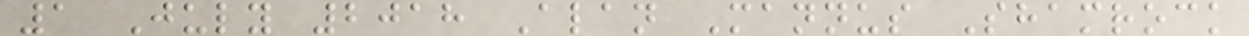1 July 2018 Alan Mannus Shamrock
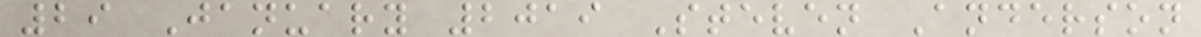29 January 2019 Steven Anderson
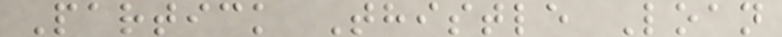Partick Thistle Loan
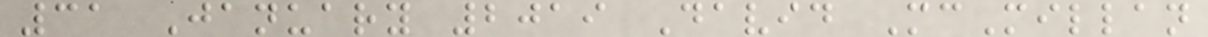31 January 2019 David McMillan
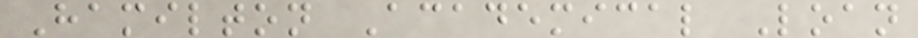Hamilton Academical Loan
